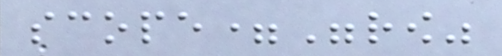scope="row"
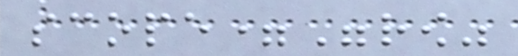scope="row"
